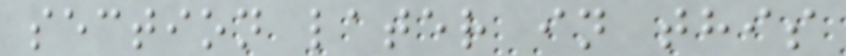section later in this
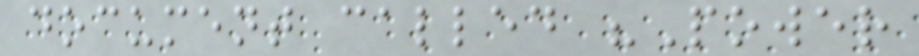document called "Power
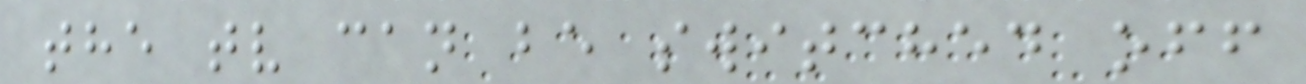the tv can be switched off
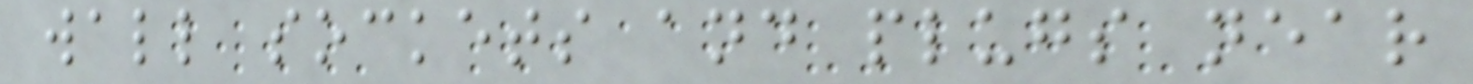wall sockets and plugs near
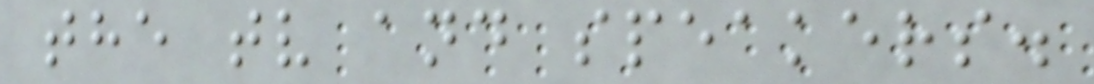the tv and speakers.
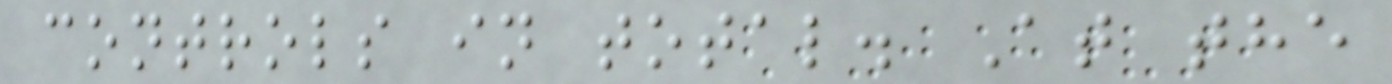controls in total. At the
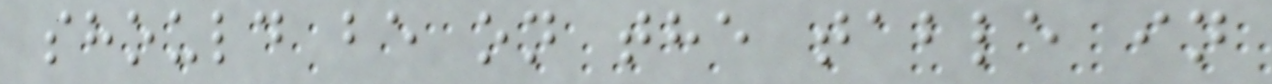should be on the table in
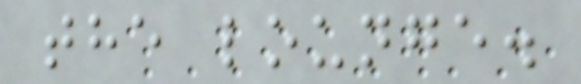the lounge.
